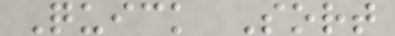Quick Sort
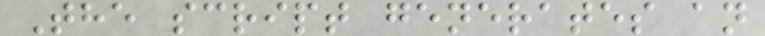The script generates an
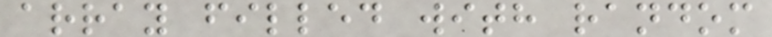array filled with random
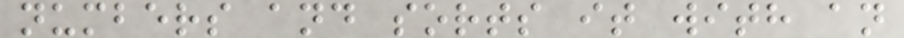numbers and sorts it with an
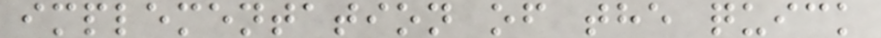implementation of the quick
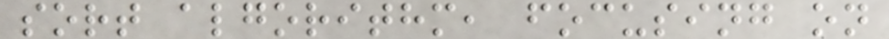sort algorithm, focusing on
